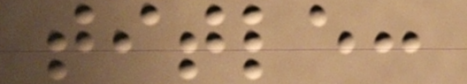title:
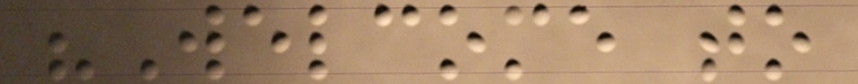"Welcome to
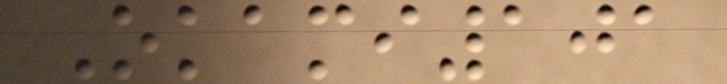Okami101
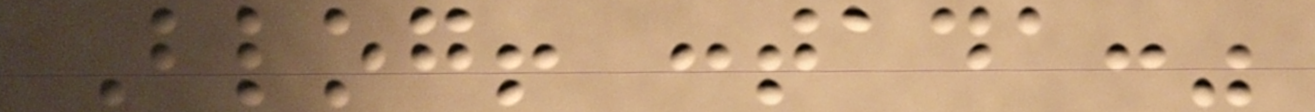Blog! :tada:"
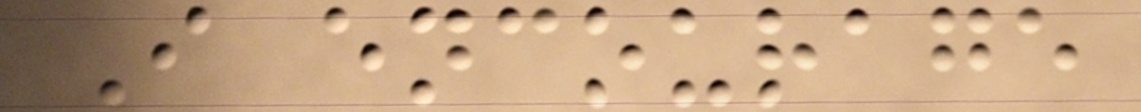I encourage
